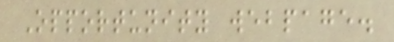Opportunity webpage.
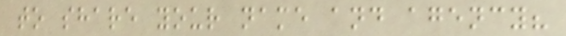to share your name and agency?
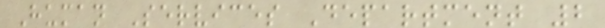Human Services Department 2
